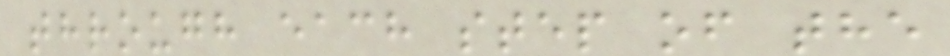through each step of the
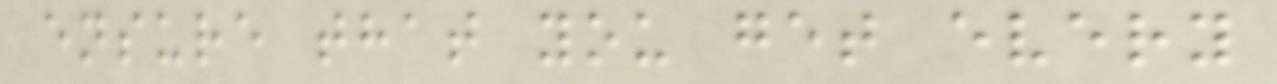ensure that you get every
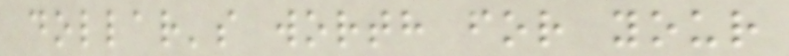dollar's worth for your
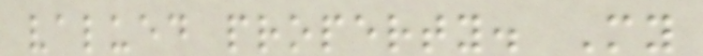valued property. My
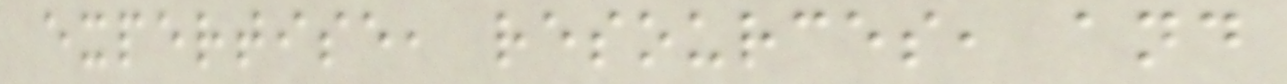expertise, resources, and
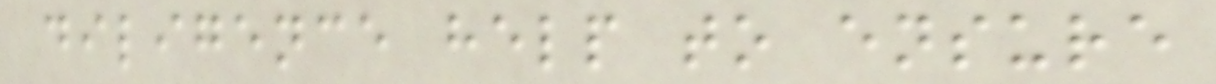diligence help to ensure
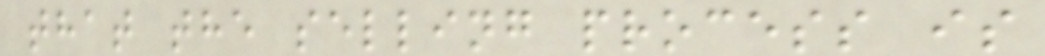that the selling process is
